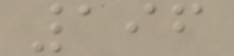196
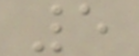5
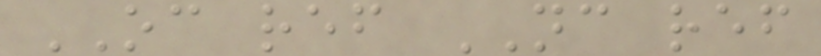OC ref NC ref
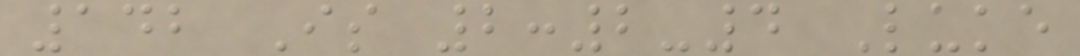142 Is 2:2-4 Luke
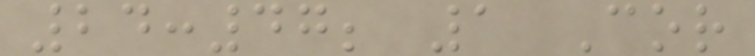24:47; 1 Cor
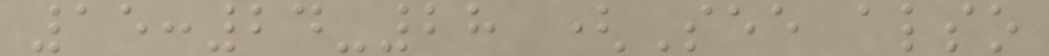15:24-28 (See also
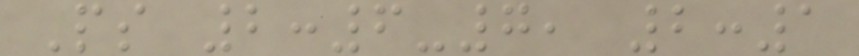Ps 2:6-7, 2:1
